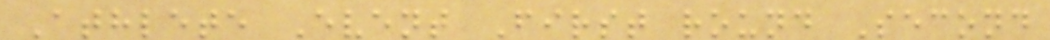Athlete Event First round Second
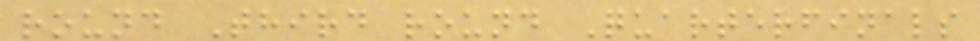round Third round Quarterfinals
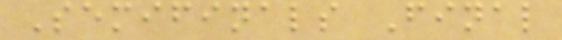Semifinals Final
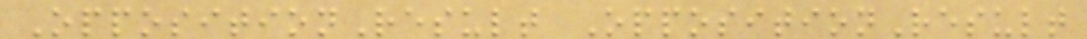OppositionResult OppositionResult
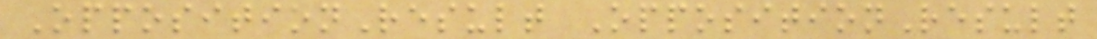OppositionResult OppositionResult
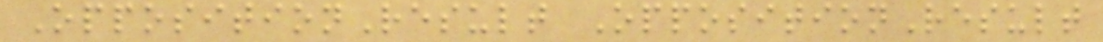OppositionResult OppositionResult
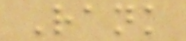Rank
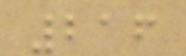216
